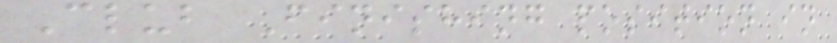Club Finishing position in
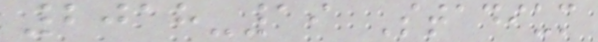2018-19 Stadium
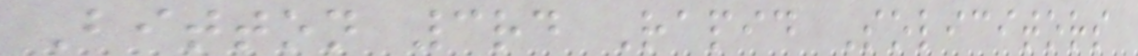Bitton 3rd Rapid Solicitors
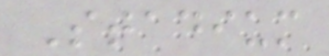Stadium
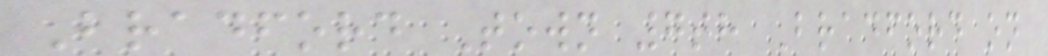Bradford Town 7th Bradford on
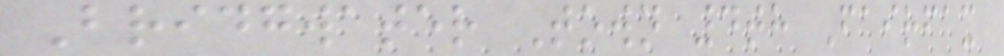Bridgwater Town 4th Fairfax
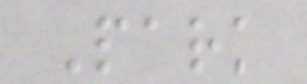Park
